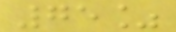75%
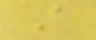A
